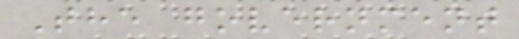The government
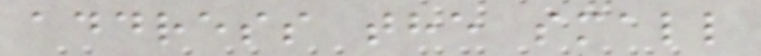address the small
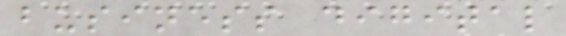business digital
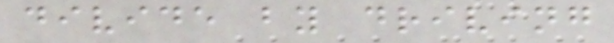divide by driving
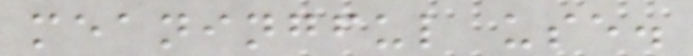meaningful use.
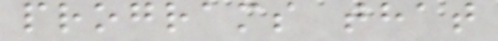programs that
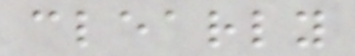clearly
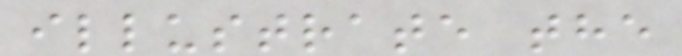illustrate the
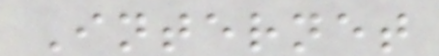Internet
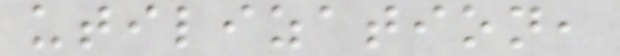utilization,
